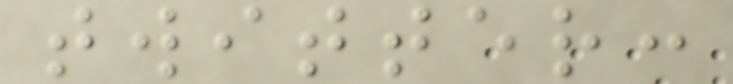twitter:
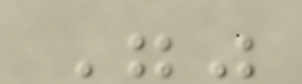""
